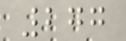277
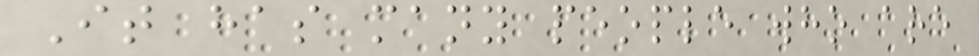It has many people who are
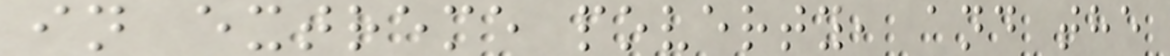in extreme poverty, and the
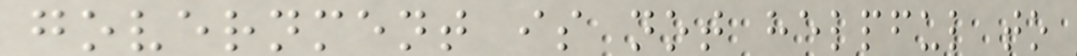government is not helpful to
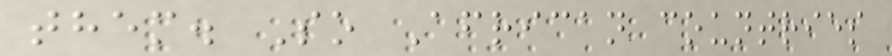them. So African countries
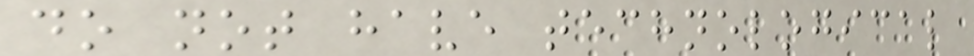do not have technological
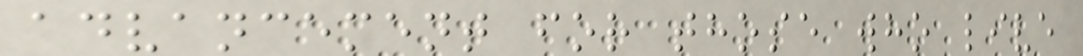advancement for those who live
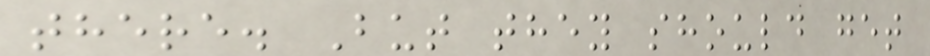there. But they should get
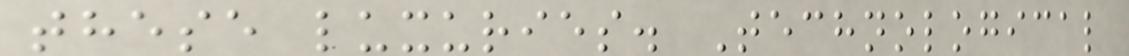these luxuries. Technological
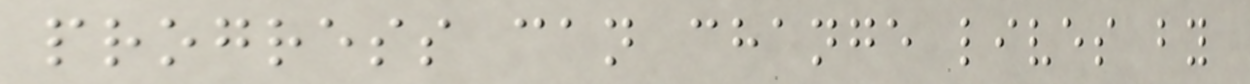progress can change lives by
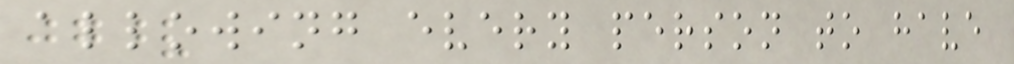allowing every person to have
